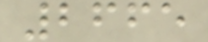2665
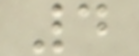4
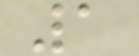1
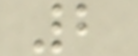2
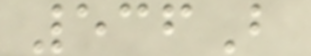536B
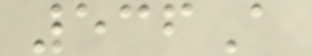536A
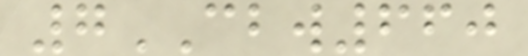7CBW660
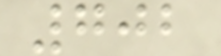702
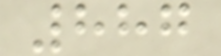887
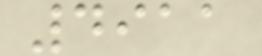4911
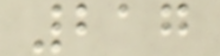217
